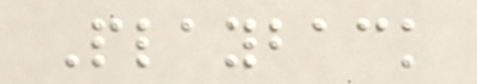Playback
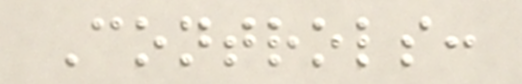Controls:
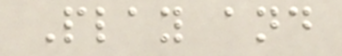Play and
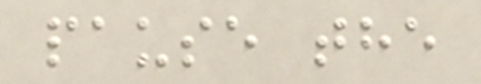pause the
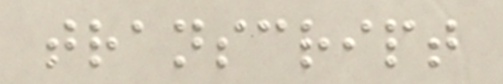transcript
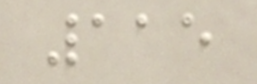115
